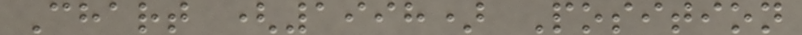Chart (1998) Position
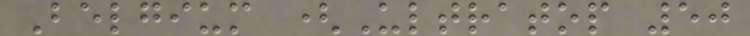Belgium (Ultratop 50
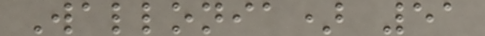Wallonia) 51
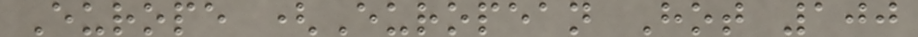Europe (European Hot 100
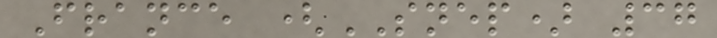France (SNEP) 37
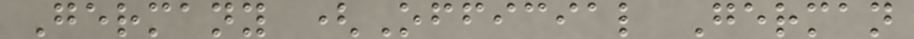Germany (Official German
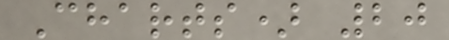Charts) 20
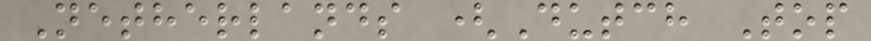Netherlands (Dutch Top
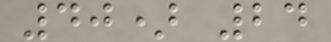40) 24
